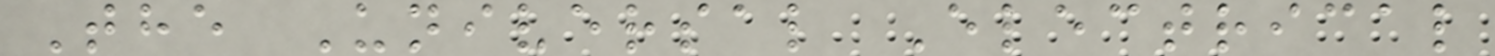The Universal Electrical
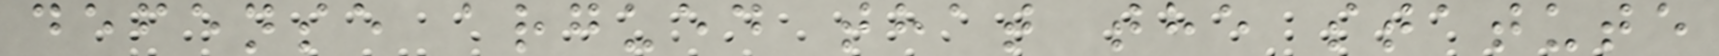defense argued that the statute
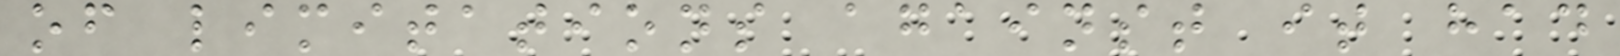of limitations against it had
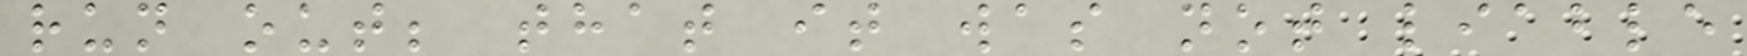run out; that it was not liable
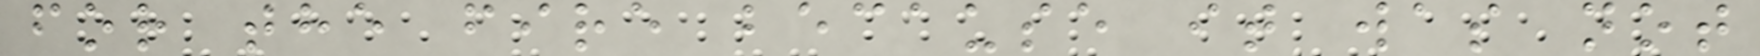for the fire because it was not
